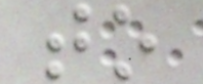to
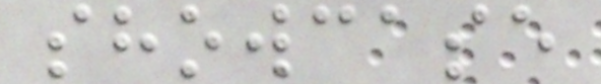showcase
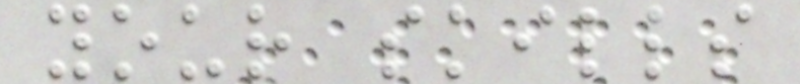your skills
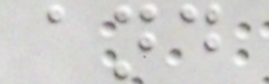and
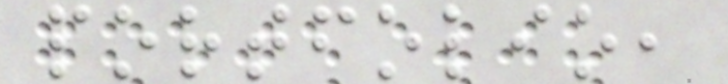portfolio,
